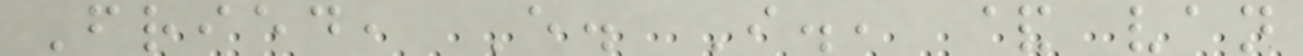Fried, E. I., & van
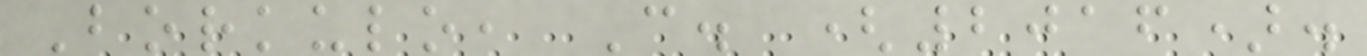Borkulo, C. (2016).
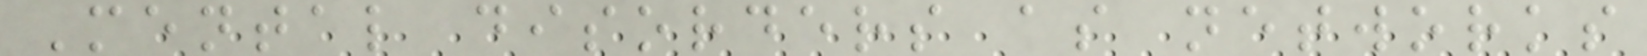Mental disorders as networks
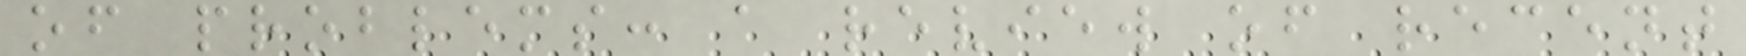of problems: a review of recent
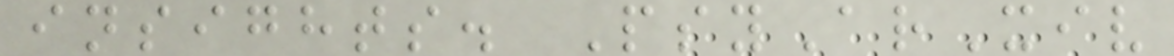insights. PsyArXiv
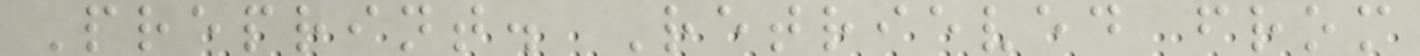Preprint. Retrieved from
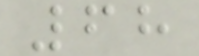68
